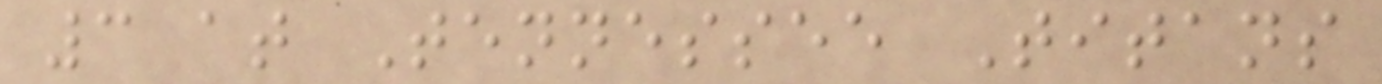3 at Tennessee Titans
